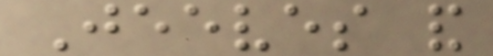Jeeves and
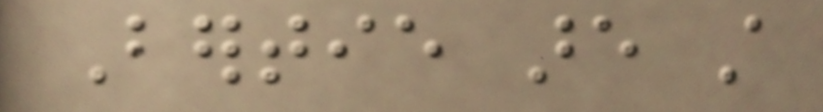Bertie are still
